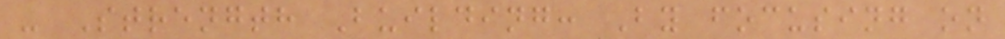- Strength Building: By focusing on
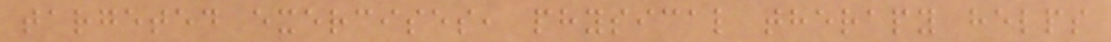targeted exercises, physical therapy helps
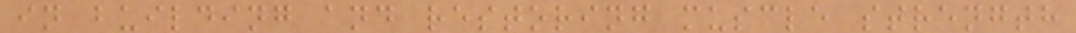in building and restoring muscle strength
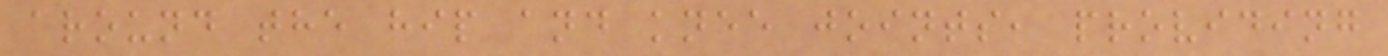around the hip and knee joints, providing
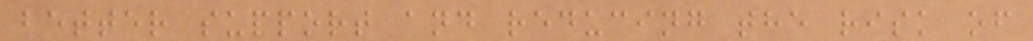better support and reducing the risk of
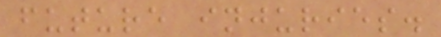future injuries.
